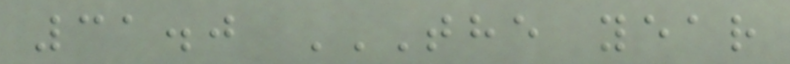31.0 THE YEAR
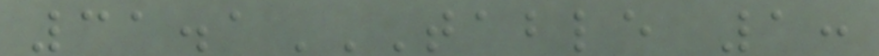31.1TABLE 1:
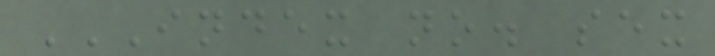INDEX NO. SEX
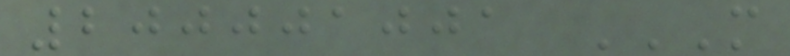200001001 M
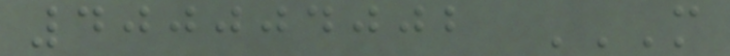400004002 M
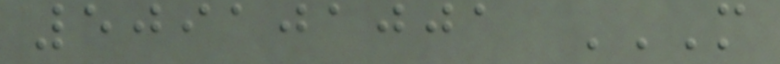509101001 M
